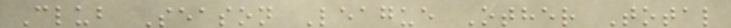Club Season League Other Total
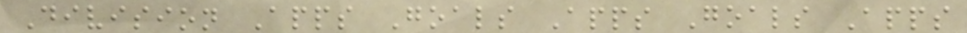Division Apps Goals Apps Goals Apps
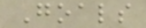Goals
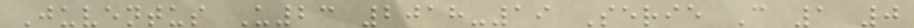Juventus U23 2018-19 Serie C 1 0
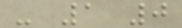- 1 0
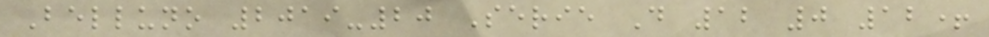Belluno 2019-20 Serie D 12 0 12+
